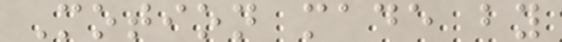Motion made by
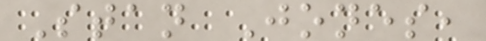Stan Jones,
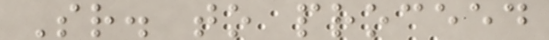Sr. to proceed
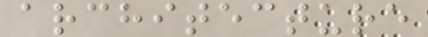architecture
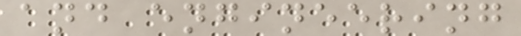and engineering
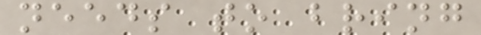needs to bring
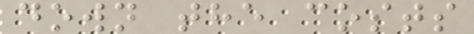down the costs
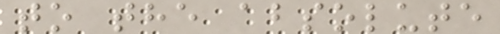to the absolute
